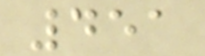451
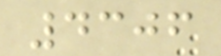4306
